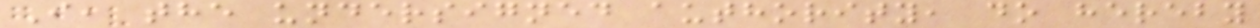I, the undersigned authority, do hereby
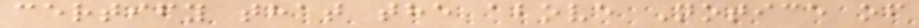certify that the above Notice of
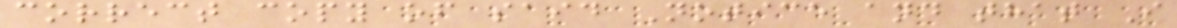correct copy of said Notice and that I
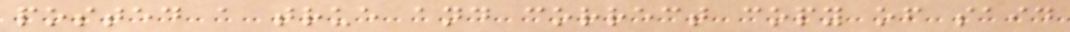posted a true and correct copy of said
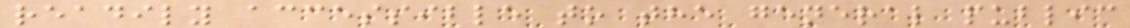readily accessible to the general public
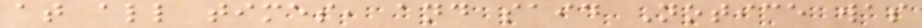at all times, and said Notice was
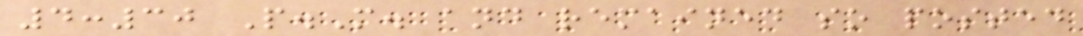4:30 P.M. and remained so posted
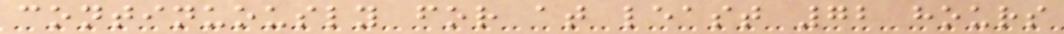continuously for at least 72 hours
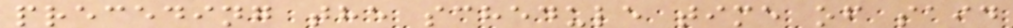preceding the schedule time of said
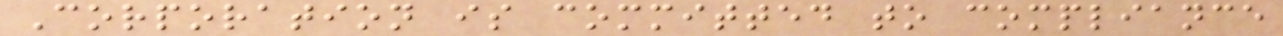Corporation is committed to compliance
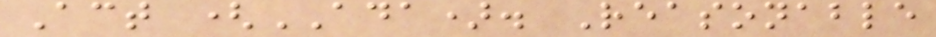Act (ADA). Reasonable
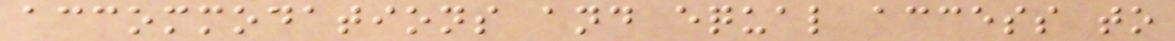accommodations and equal access to
